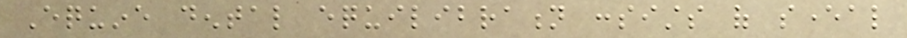Equine dental equilibration consists of several
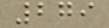279
